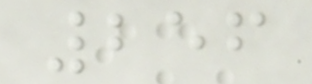256
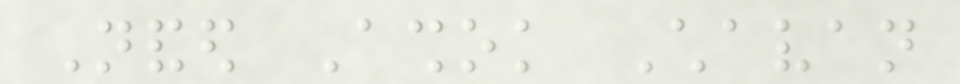Nanded Ashok Chavan
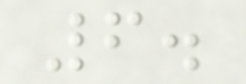6.
